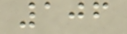106
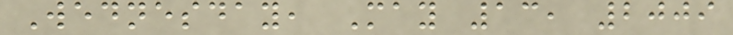Wednesday, May 13, 2009
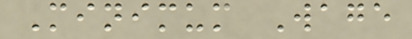Minimum Wage
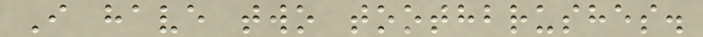I have two toothbrushes.
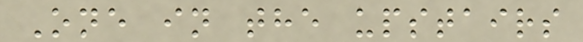One in the upstairs
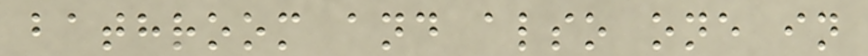bathroom and also one in
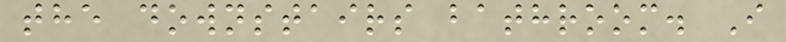the downstairs bathroom. I
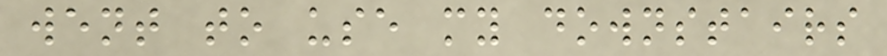went to use my downstairs
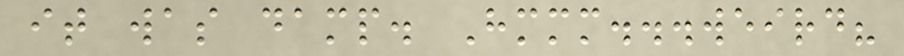it was damp. Hmmm...weird?
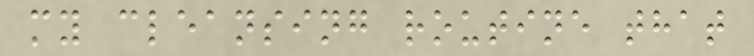my cleansing routine that
